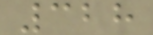328
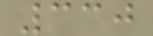330
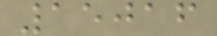15016
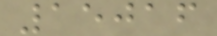15016
